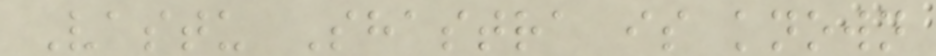Vastu Shastra is known
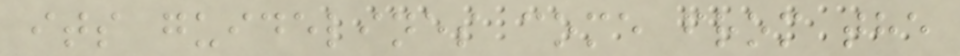its guidelines come from the
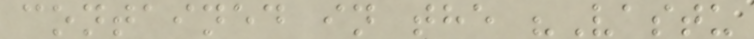contained in the "Vastu
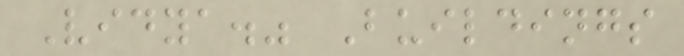Vidya." Buildings
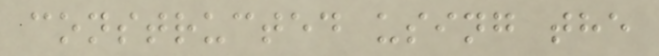constructed using the
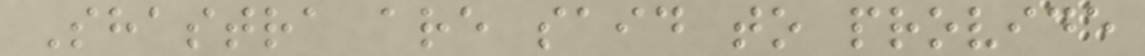Shastra are said to provide
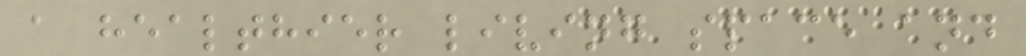a healthier living space and
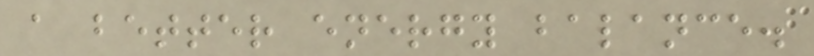a better energy balance.
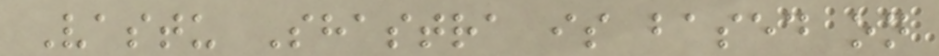Vastu Shastra is based on
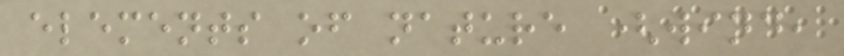elements of nature (wind,
